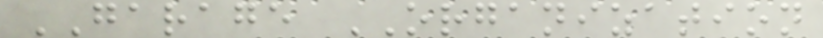GARAGE ORGANIZATION
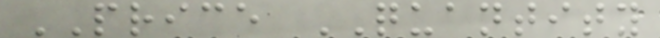PRICE QUANTITY
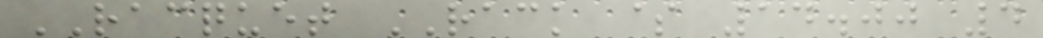RACQUET RACK $ 14.00 4
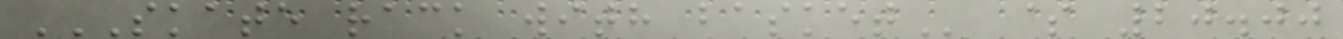SKATE RACK WITH BASKET $ 20.00
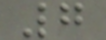7
